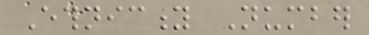Ethnicity Number
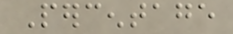Percentage
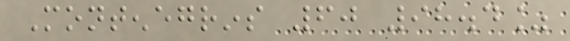Montenegrins 60 98.4%
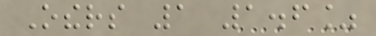Others 1 1.6%
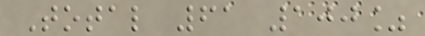Total 61 100%
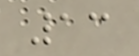13
